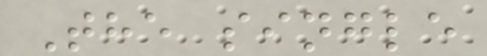The single
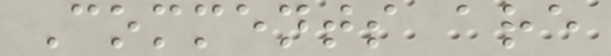Comments are
